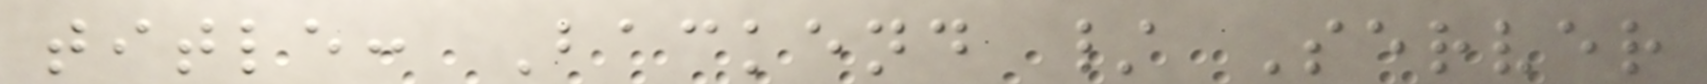title: Backend / Server
